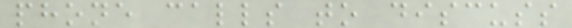phone calls to discuss
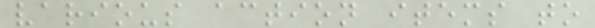various action items to
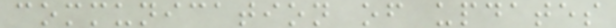communication of updates
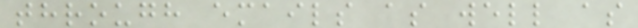through emails as well as
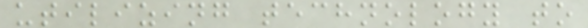utilizing technology to
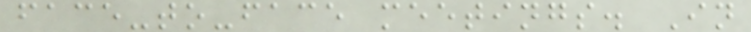face-to-face meetings. In
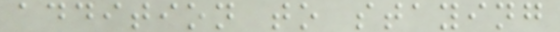addition to staying
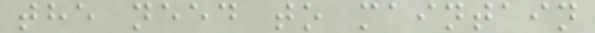the need to maintain
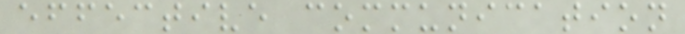effective communication
